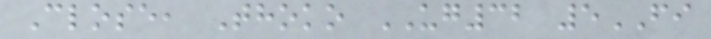Close, Thoko UG32 5FI
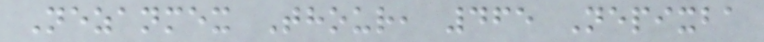Nezanmex Thour, 465 Nepixba
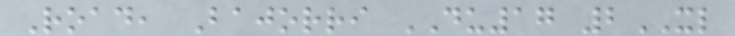Road, Bajorri DU17 2XL
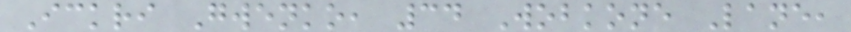Ickri Gwenko, 34 Wobkone Lane,
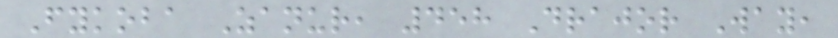Fykoba Zanur, 458 Drajor Way,
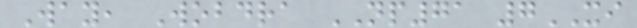Way, Wobdra NP71 7XI
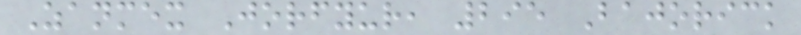Zanmex Jorfyur, 295 Bajorick
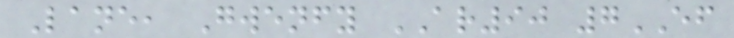Lane, Gwenfy AR90 7EF
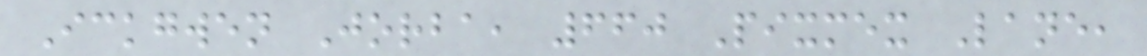Ickgwen Jorba, 660 Pixmex Lane,
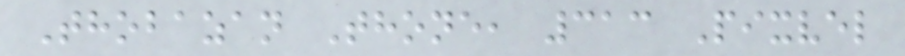Thobazan Thone, 313 Pixvel
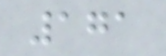171
